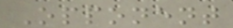Opponent
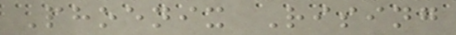Phoenix Rising
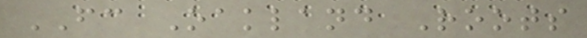FC Oakland Roots
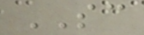SC
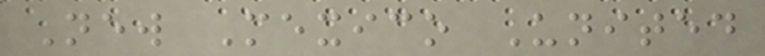New Mexico United
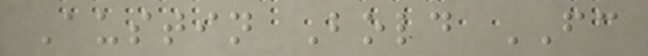Austin Bold FC
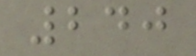240
